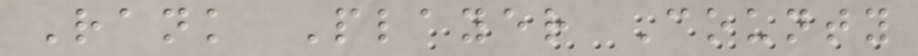Rank Player County
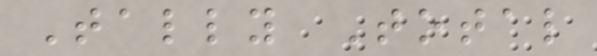Tally Total
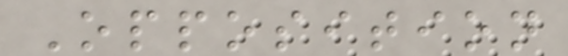Opposition
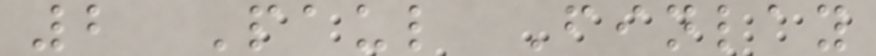2 Paul Finlay
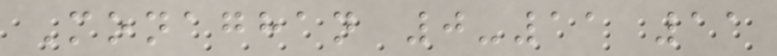Monaghan 0-11 11
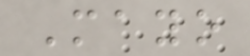Mayo
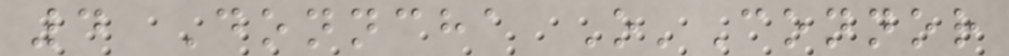4 Donncha O'Connor
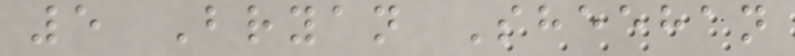5 Bryan Sheehan
